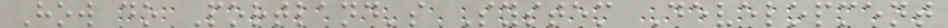How do Portland's System Development
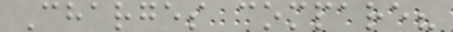Charges compare?
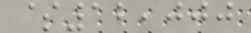$12,000
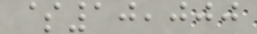$10,000
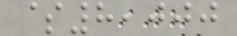$8,000
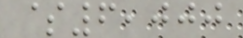$6,000
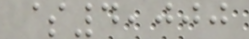$4,000
